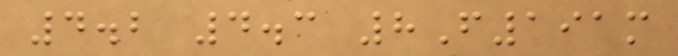4.2 4.3 8F191m
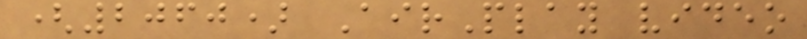(2060) AirPlay video
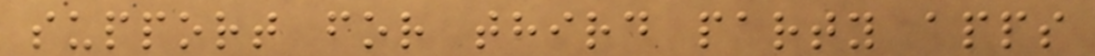support for third party apps
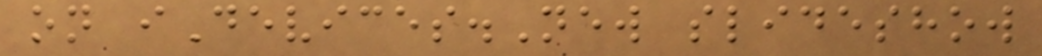on iDevices.New slideshow
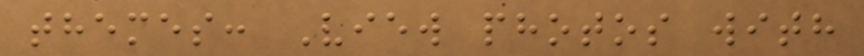themes: View photos with
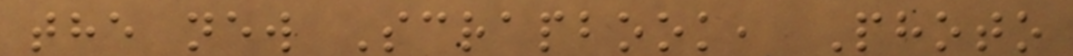the new Scrapbook, Photo
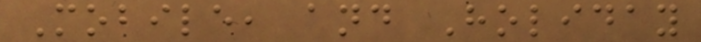Mobile, and Holiday
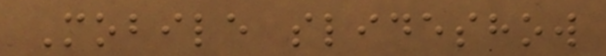Mobile slideshow
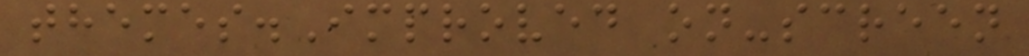themes.Improved on-screen
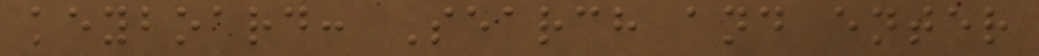keyboard: Search and enter
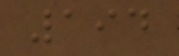194
